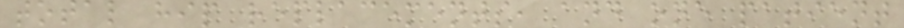total hip replacements, and one patient
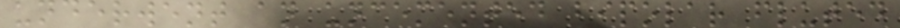underwent an uncemented bipolar fluted
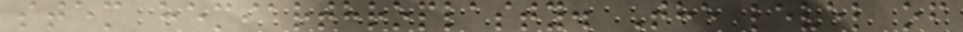stem hemiarthroplasty. The level of
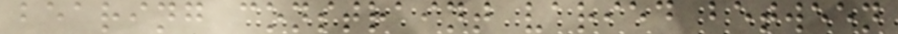bearing constraint varied between
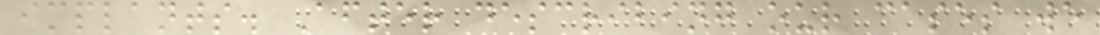implants. After describing our cases we
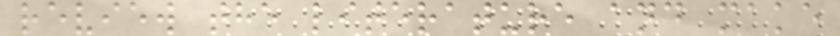review the literature and make
